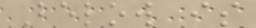Below is
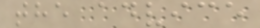the advice
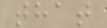that
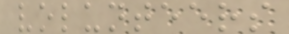volunteers
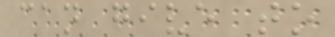can give to
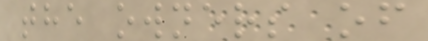the owners of
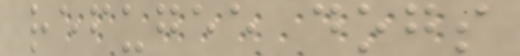refugee dogs
